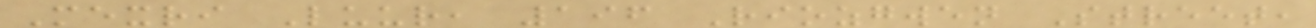Mexri Luur, 196 Riozgwen Street,
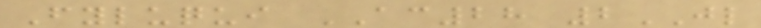Fyluqui AC28 2JL
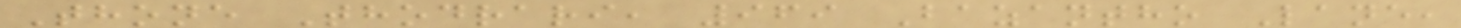Thone Thodrari, 969 Bazantho Lane,
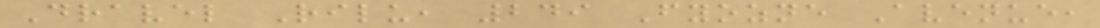Dravel Rilu, 249 Fyozne Avenue,
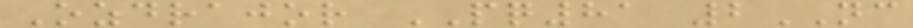Ozdrajor PQ81 2NC
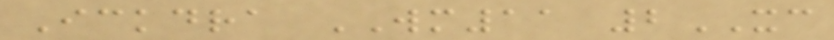Ickdra WM11 2XC
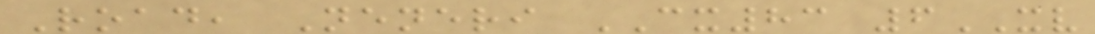Road, Neneri CX83 6XV
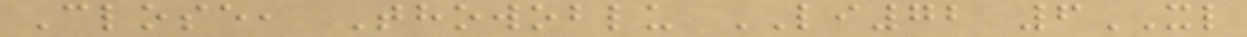Close, Thowoblu LI72 6XL
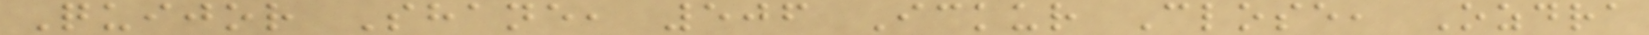Quijor Shane, 506 Ickur Close, Ozdra
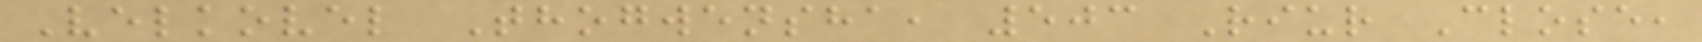Velkovel Thogwensha, 503 Riur Close,
